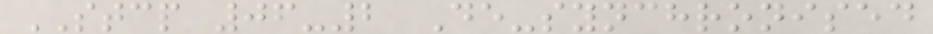STCP 06-2 De-synchronised
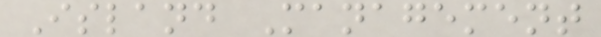Island Management
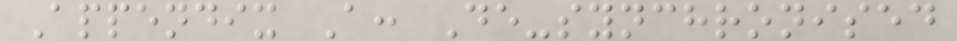Appendix A: De-synchronised
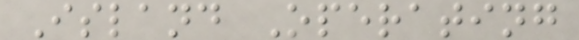Island Operating
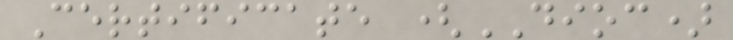Certificate (DIOC)
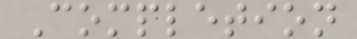Completion
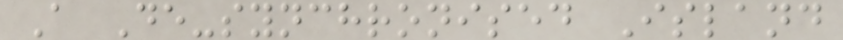A De-synchronised Island
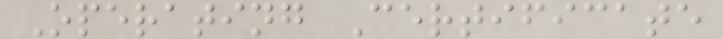Operating Certificate
